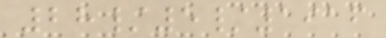28/5/1916
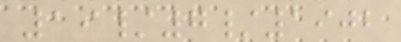19/7/1902
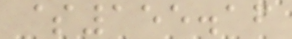$155.16
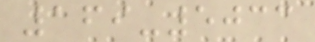169-5033
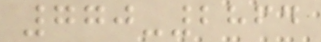770-2864
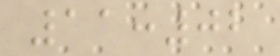11:02
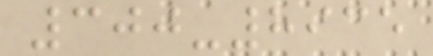300-8935
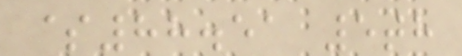$88.51 5th
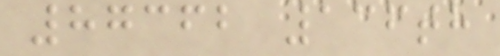87362 136th
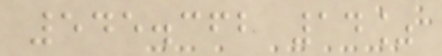545.362 14%
